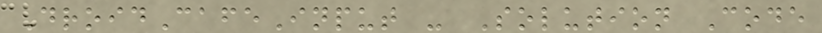DroidCafeInput - Solution Code
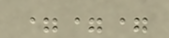===
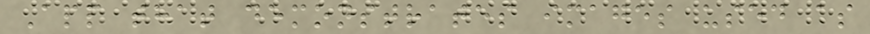App that demonstrates images used as
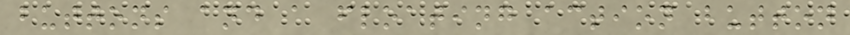buttons and a floating action button
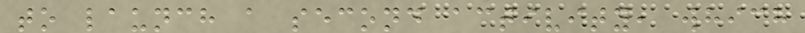to launch a second activity, which
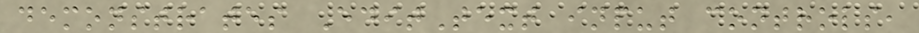demonstrates EditText input controls,
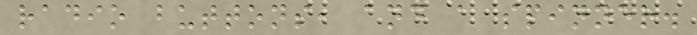radio buttons, and a spinner.
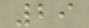29
